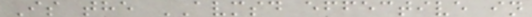Is the AVMSD effective in
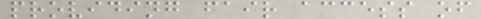providing fair access of
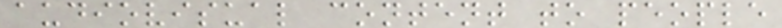audiovisual content to people
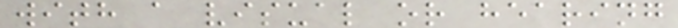with a visual or hearing
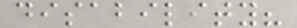disability?
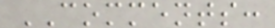COMMENTS:
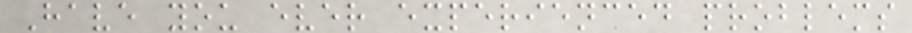Have you ever experienced problems
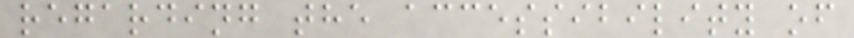regarding the accessibility of
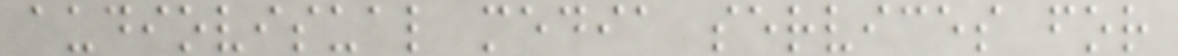audiovisual media services for
